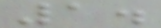1.
